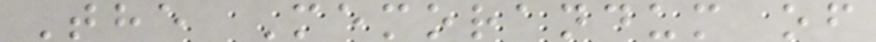The Memorandum of
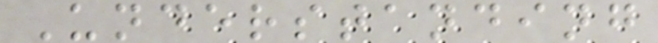Understanding
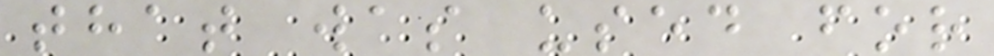that was used for
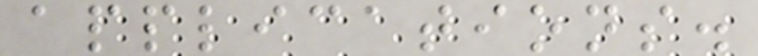applications.
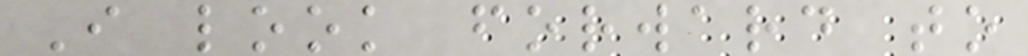I look forward to
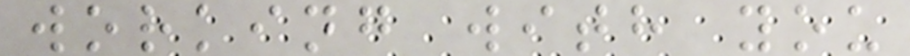working with you
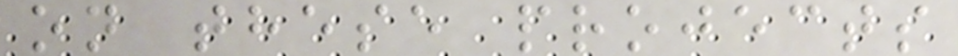on these projects
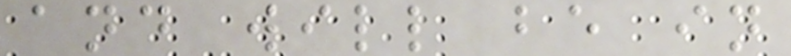and will be in
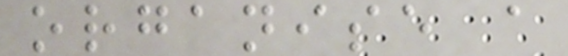organise a
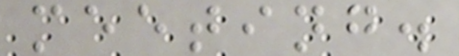meeting.
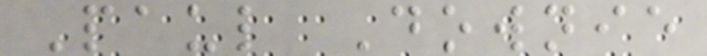Paul Downie
